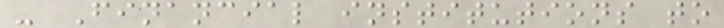- Financial institutions to
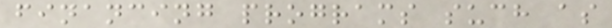financing programs such as
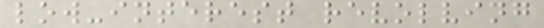low-interest revolving
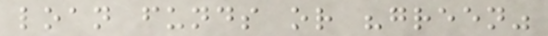loan funds or "green"
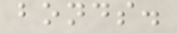bonds.
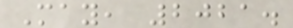May, 2021.
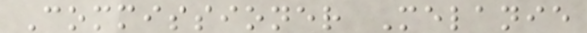Commissioner Melanie
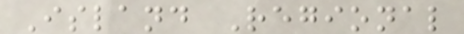Island Regional
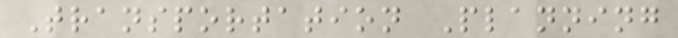Transportation Planning
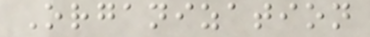Organization
